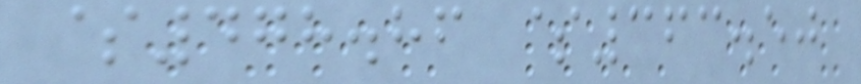$478.86 $363.50
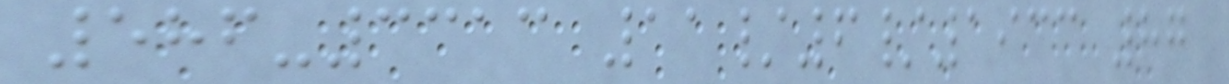586-3313 11/6/1933 87
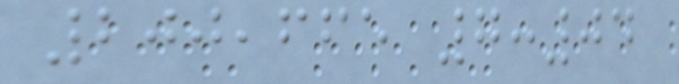200,665 7:04
